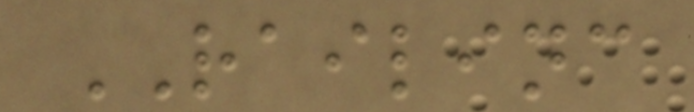RAILINC
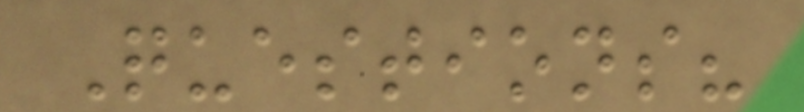Questions?
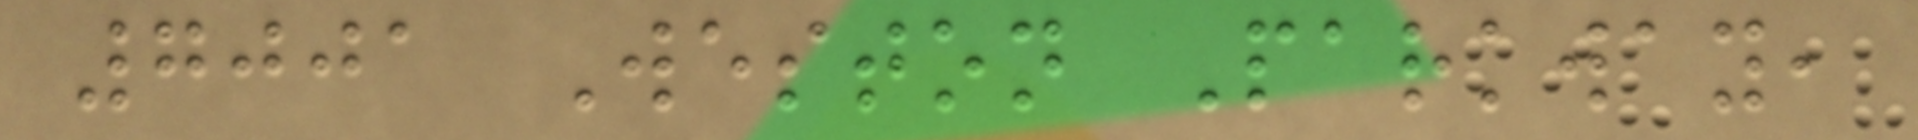7001 Weston Parkway,
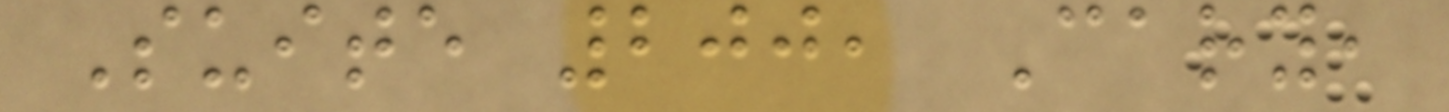Suite 200, Cary,
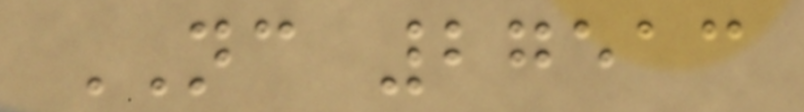NC 27513
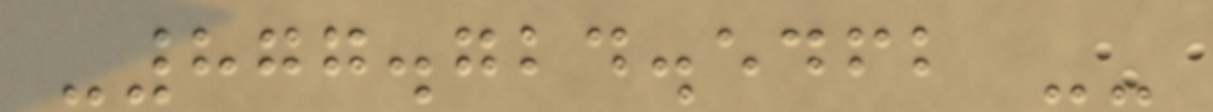-877.724.5462 --
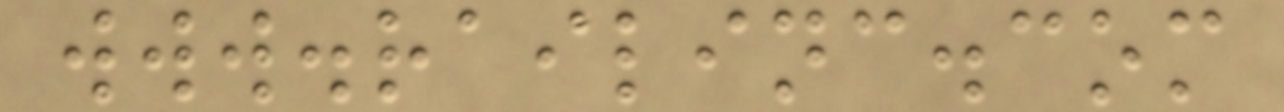www.railinc.com
